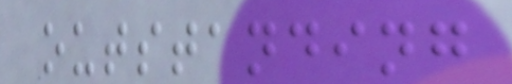outstanding
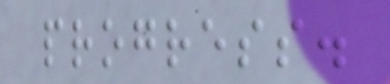progress.
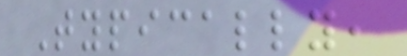Typically,
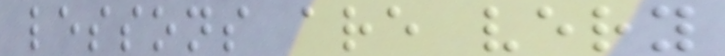lessons are very
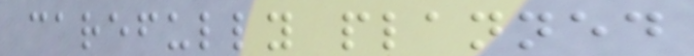carefully planned
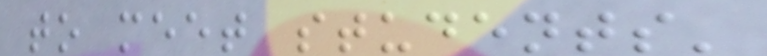to meet students'
